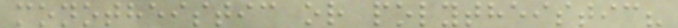monotheistic or polytheistic?
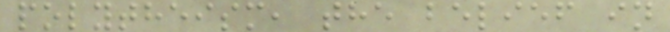polytheism, the belief in
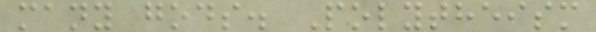many gods. Polytheism
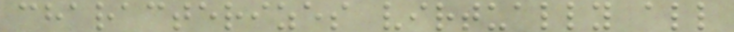characterizes virtually all
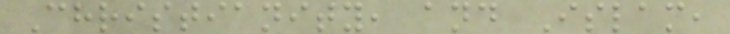Christianity, and Islam,
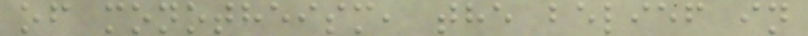of monotheism, the belief in
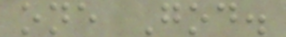one God.
